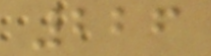226
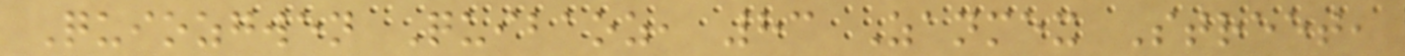Quiozgwen Quibaoz, 83 Zanmex Street,
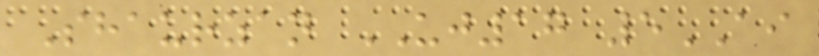Shaurzan UJ17 5AI
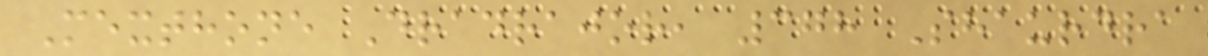Mexthone Dradrajor, 378 Shaurdra
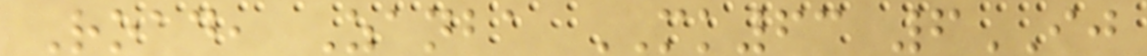Road, Zanba MK63 6IJ
